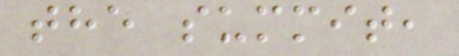the summit,
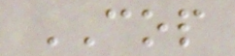COP
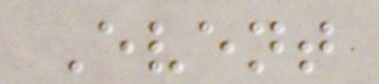Event
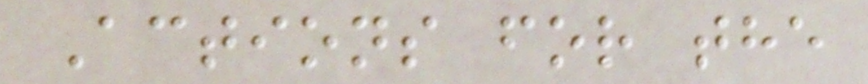Actions for the
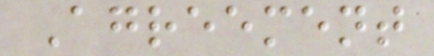Agreement
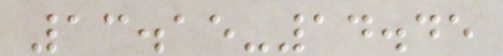13.15-14.45
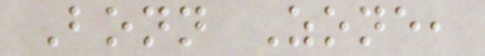Bonn Zone,
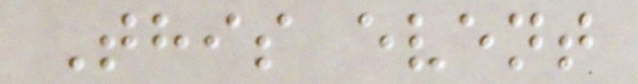This event
